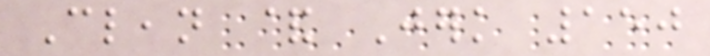Clean & Jerk 150
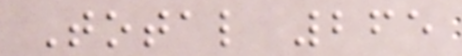Total 265
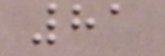81
